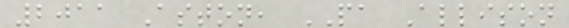2011 Aston, PA Allison
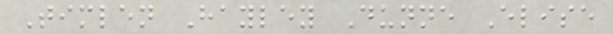Timlen Hayley Dunne Elise
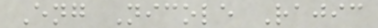Eng Nicole Rajic
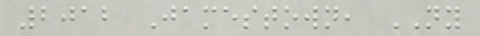2012 Jamestown, NY
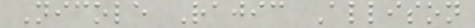Nicole Rajic Allison
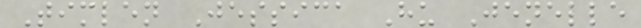Timlen Jessica Hu Jenelle
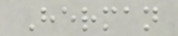Herman
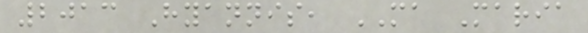2013 Hyannis, MA Maria
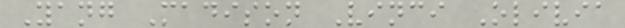Yang Madison Vinci Olivia
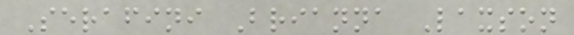Serafini Brianna Laxson
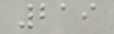219
